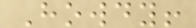Howdy!
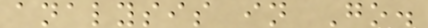analysis in Go.
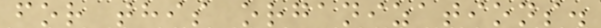for this organizations.
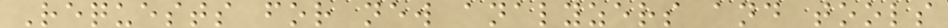Requests for new analyzers and tools
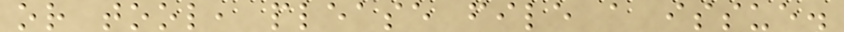or tool, please file a issue.
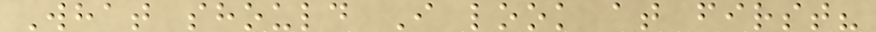What should I look at first?
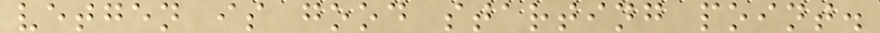vetgen is good starting point.
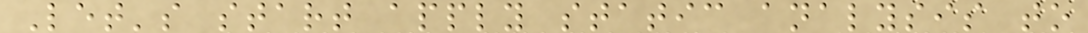Let's start apply static analysis to
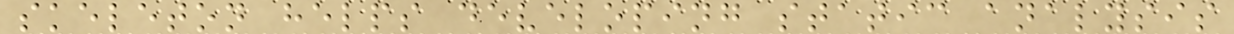skeleton helps developing static analysis
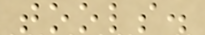tools.
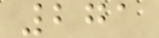271
